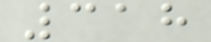318
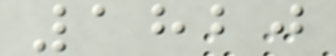1820
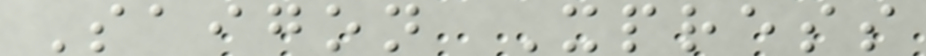Saigon Xpress
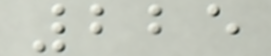225
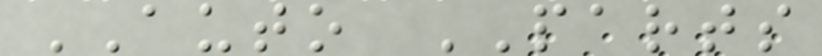AUTO PARTS
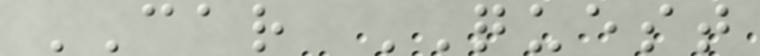CAR QUEST
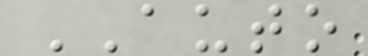AUTO
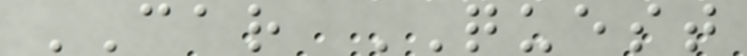CAR QUEST
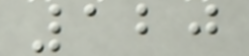120
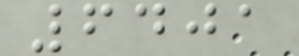6401
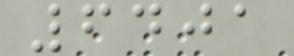6401
